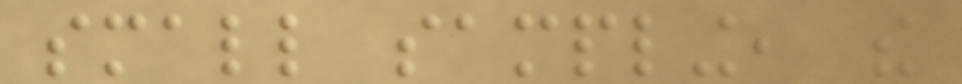small sampling, the
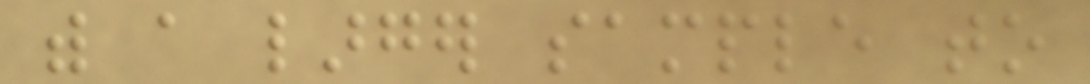with a larger sample to
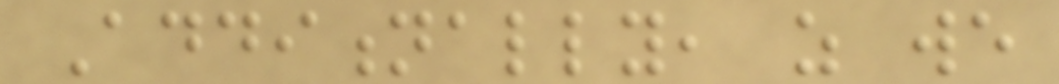Additionally, as we
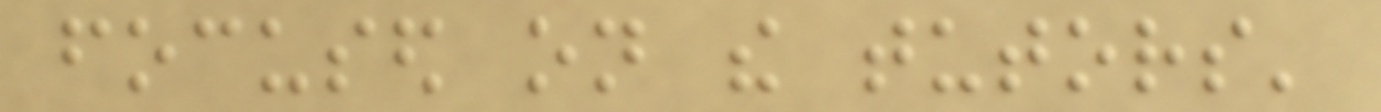focused on the tutors'
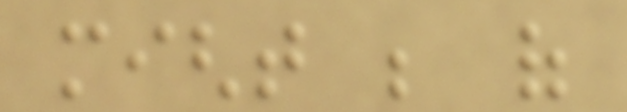might be of
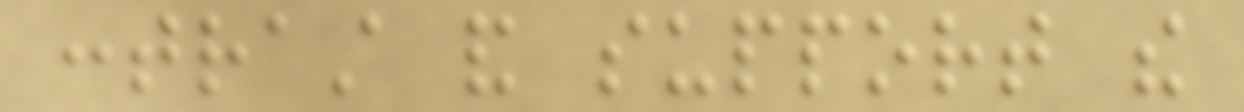contrast and support the
